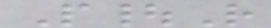P|R
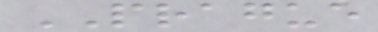PRAGUE
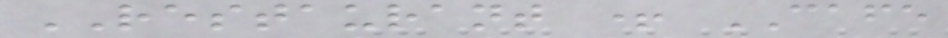RESTAURANT + CAFE
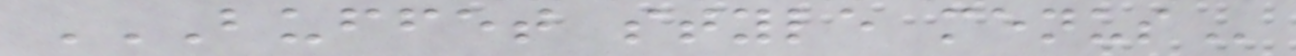BUFFET STYLE MENUS
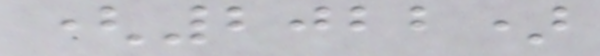(2022)
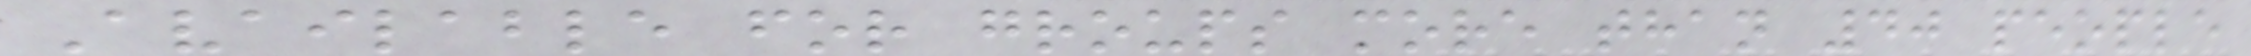Available for groups more than 40 people
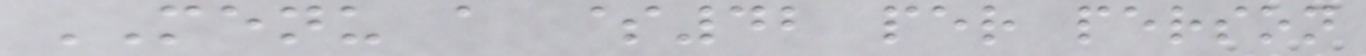MENU a $42 per person
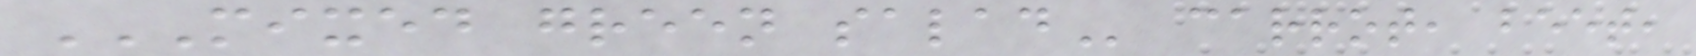MIXED GREEN SALAD carrot, beet,
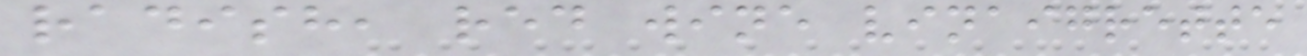radish, red wine vinaigrette
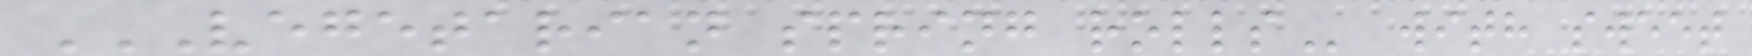VEGETARIAN SPRING ROLLS with sweet
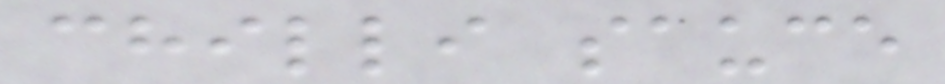chilli sauce
